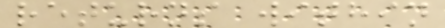returns within
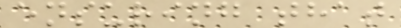ensuring that
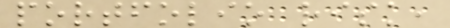portfolio risk,
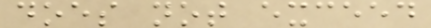does not exceed
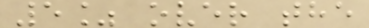5% over the
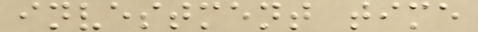investment time
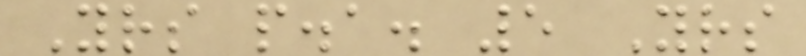Yrs p.a. 5 Yrs
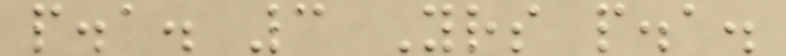p.a. 3 Yrs p.a.
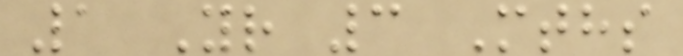1 Yr 3 Mths
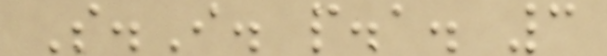S.I. p.a. 3
